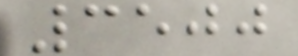3500
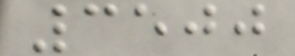3500
